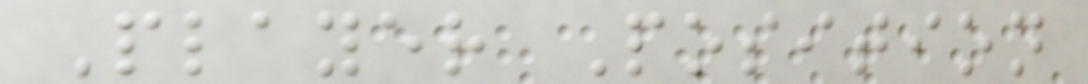Player Position
